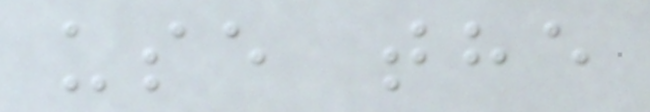use the
